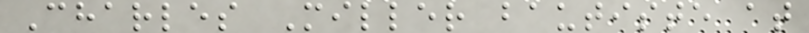Charles Miller bautiste at
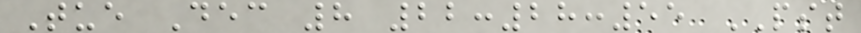Tue Dec 8 22:28:55 PST
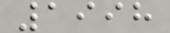1998
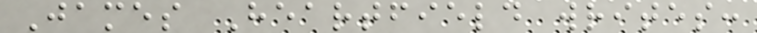James Heartfield writes:
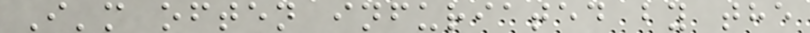I'm often infuriated by the
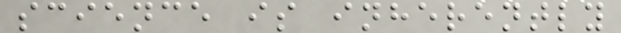science is inherently
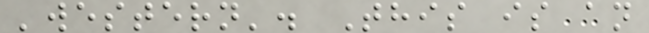'western'. This is an
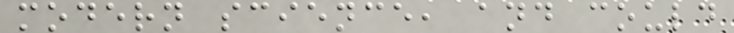modern science, and could
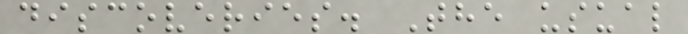discoveries. The usual
